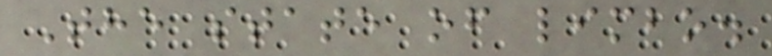The state of limbo.
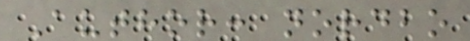Author: nordbo
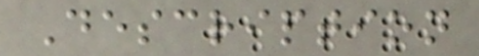Description
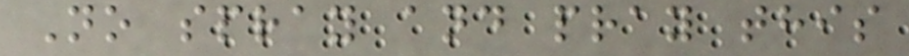No spray and pray this
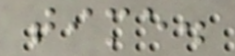time.
